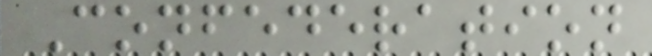Confederation
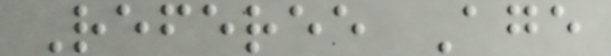Referee Age
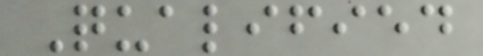Qualified
